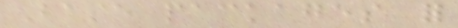Base packages for
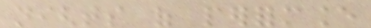nights of performance
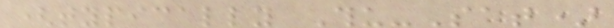(typically Thu-Sat)
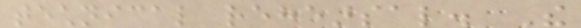technical rehearsal. The
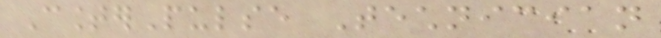CounterPulse Technician
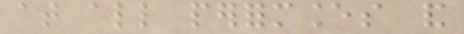at all performances and
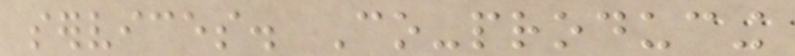services. Co-producing
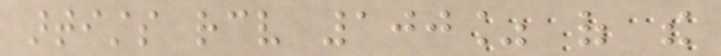artists receive 100% of the
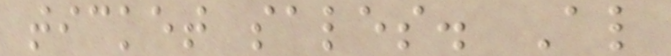ticket sales. Also
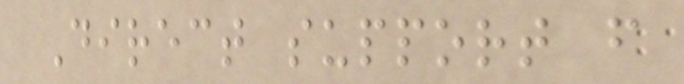Direct support from
